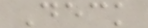Deck
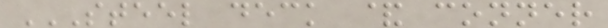STEEL DECK & CONNER
